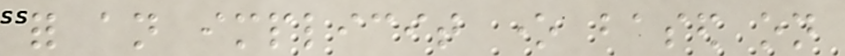for an implicit one based on
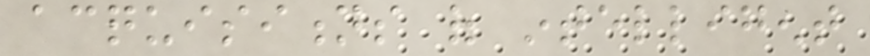acquisitions of intelligent
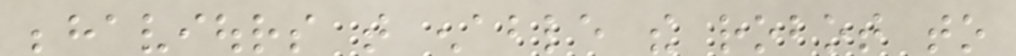behaviours that enable the robot to
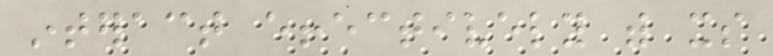interact effectively with its
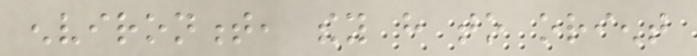environment, they have to orient
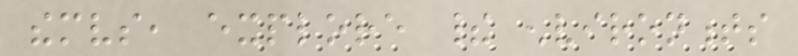themselves, explore their environments
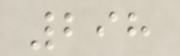298
